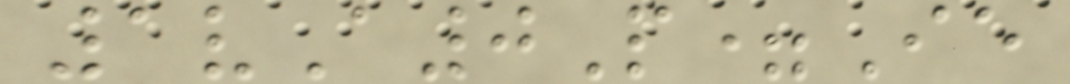1vA0P=Ie
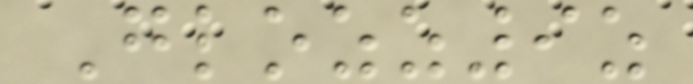Glozz9z
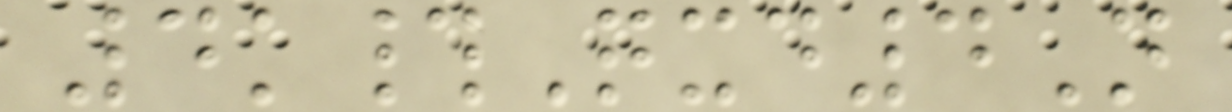4k#Qxd4N
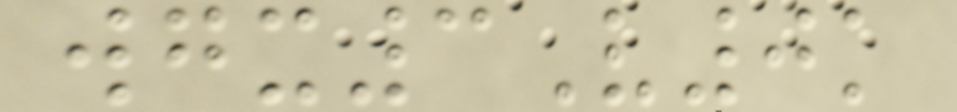wgx3V0k
